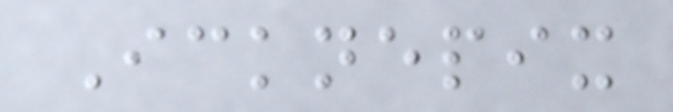Icknepix
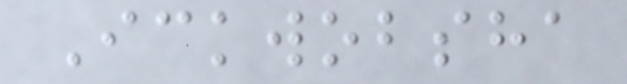Ickwobsha
